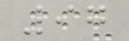97
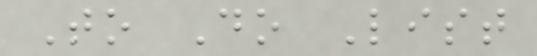To Do List
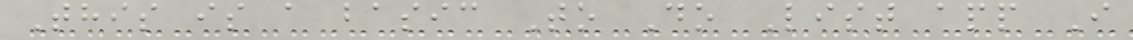This is a basic To Do List app I
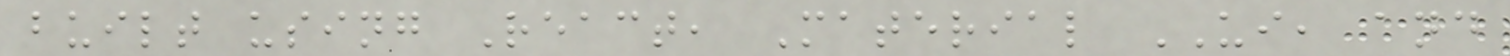built using React, Material UI, and
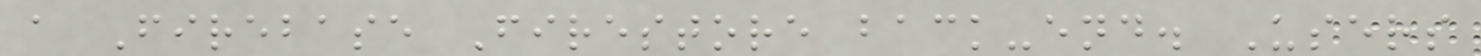a Firebase Firestore back-end. Users
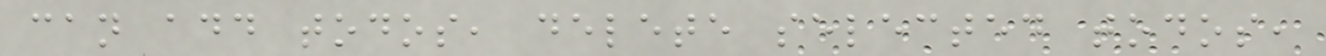can add todos, delete selected todos,
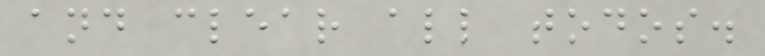and clear all todos.
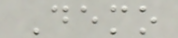Demo
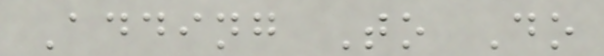Adding To Do
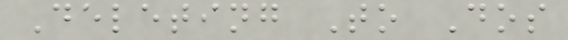Deleting To Dos
